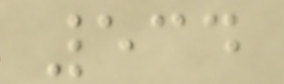534
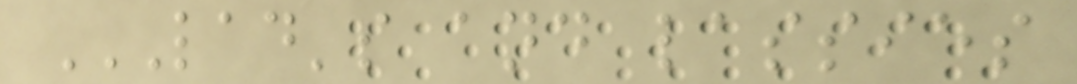LAD'S AND LASSIES
